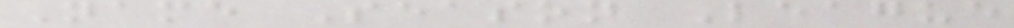Name Season League
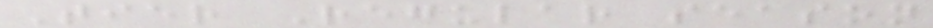Tier Regular season
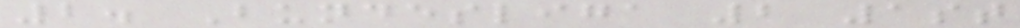2. Bundesliga 2 1st
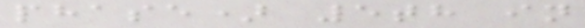phase) 5th in
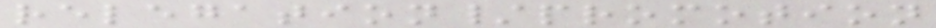relegation/promotion
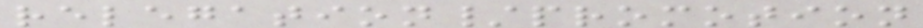relegation/promotion
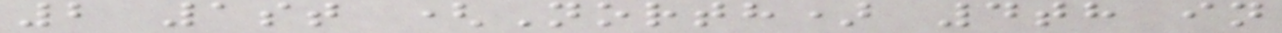2 1st (North) 4th in
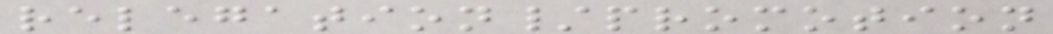relegation/promotion
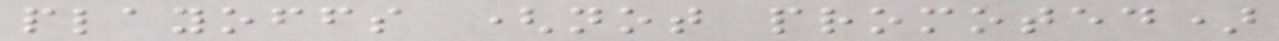playoffs (not promoted)
